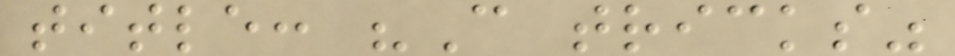title: "C tricks"
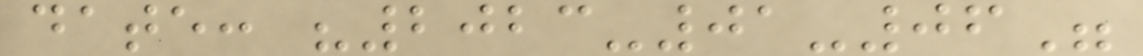date: "2023-01-06"
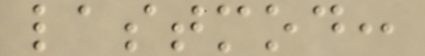lastmod:
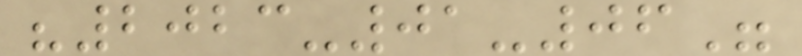"2023-01-06"
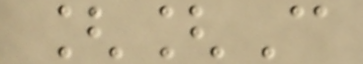[[C
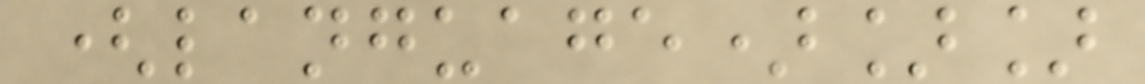(language)]]
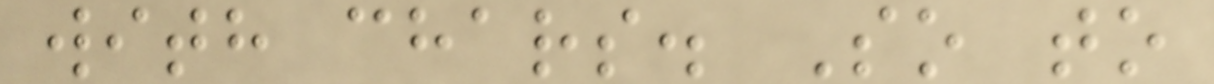with chars. So to
